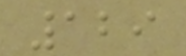129
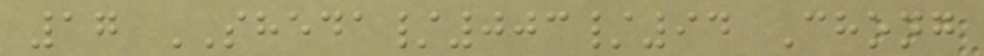17 SHEDA/003/94 Chong
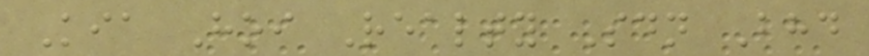Kia Hoi Realty Sdn Bhd
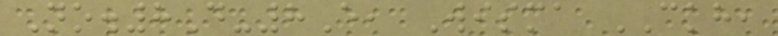No.8D-8E, Wisma CKH,
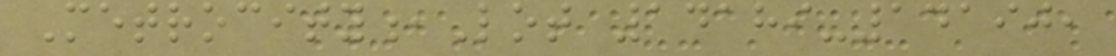Metrocity,Lot 14189-14190,
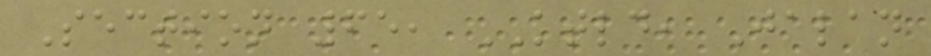Section 65, KTLD, Jalan
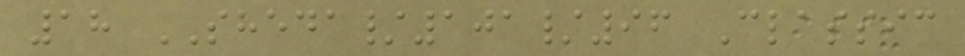18 SHEDA/101/96 Classic
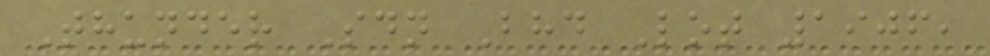Thunder Sdn Bhd Lot 1906,
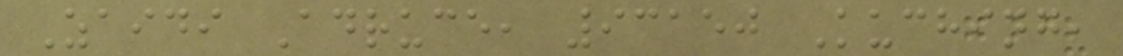Zaidi Adruce, 93150 Kuching,
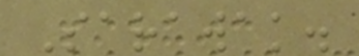Sarawak.
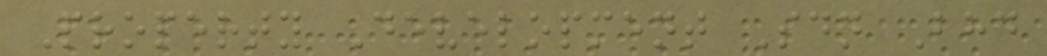Property Development Sdn Bhd
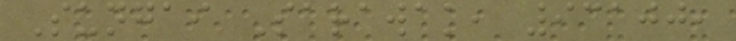Sungai Sarawak, 93100,
